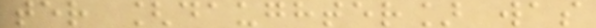ter [daughter] was
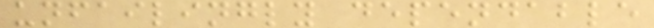unfailingly dependable
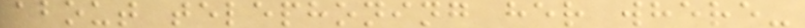about telephoning her where-
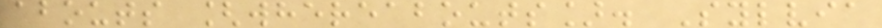abouts [whereabouts]. Sylvia
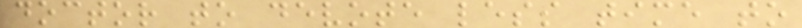doctor to devote less time to
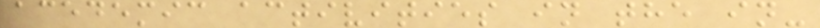acedemic activities in the in-
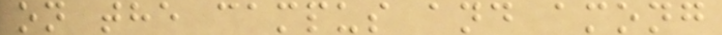on the campus and among
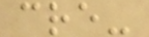cre-
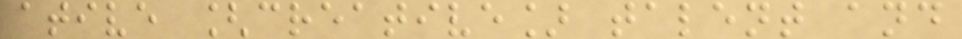ative [creative] talent and
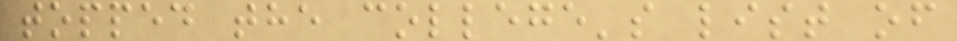topped the college's list of
